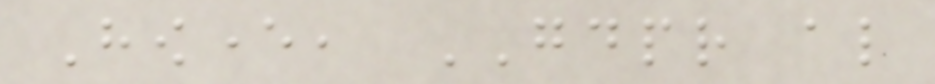However, GDPR also
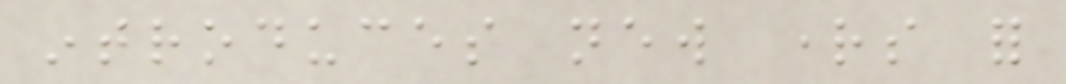introduces new rights for
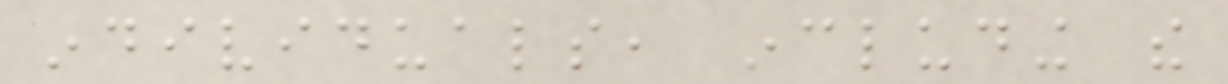individuals, including the
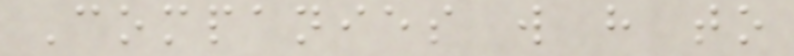Companies will have to
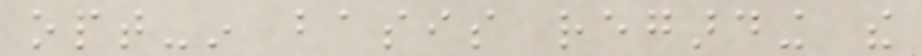opt-in basis regarding the
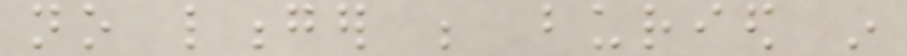no longer be buried in
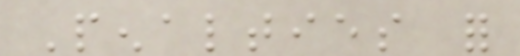Penalties for
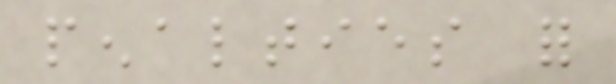penalties for
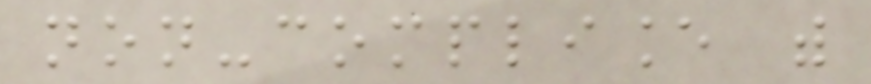non-compliance with
